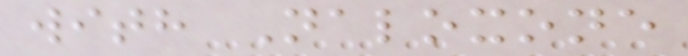with Naloxone
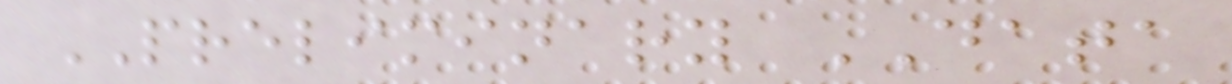PRELIMINARY DATA
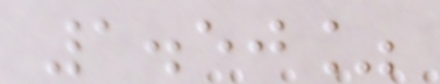1.50%
